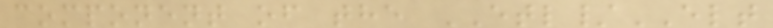component of the ETL/ELT
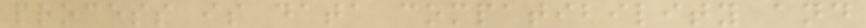process is data compatibility and
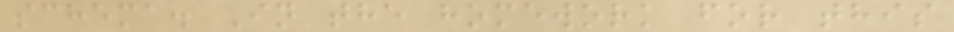schema. In the homework for this
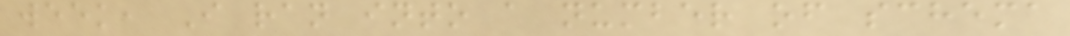week, I ran into a number of schema
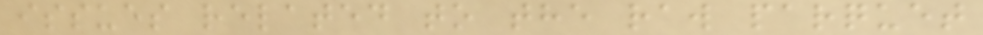issues related to the raw parquet
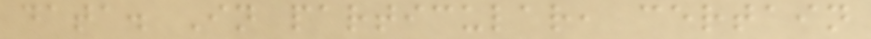data. In particular, certain
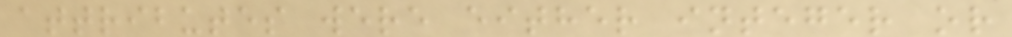attributes were either integer or
